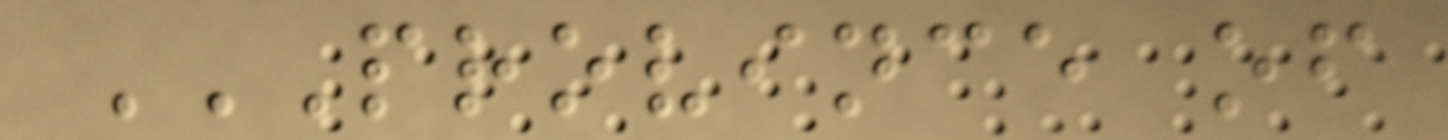PROVINCE OF
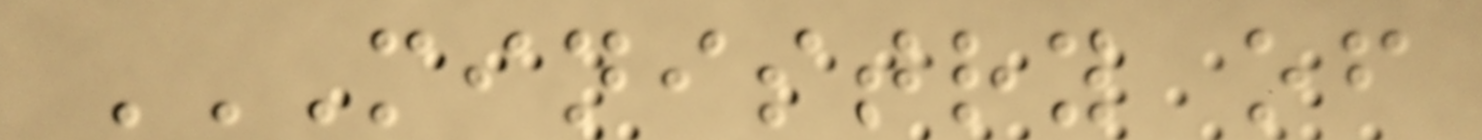MINISTRY OF
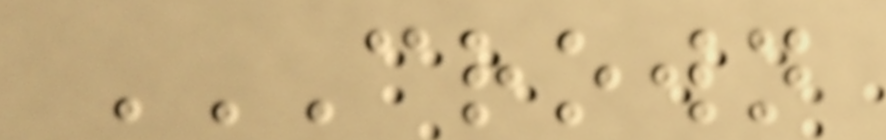CROWN
